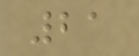21
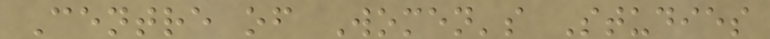Centre of Women's Studies
